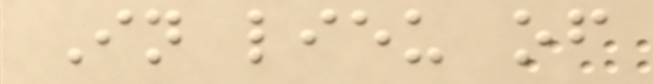In lieu of
